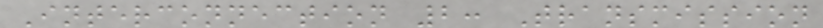Interconnection 2: Transmission
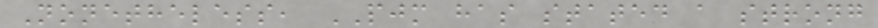Nonetheless, PJM has stated a strong
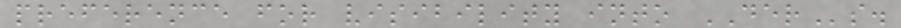preference for visibility into DERs.
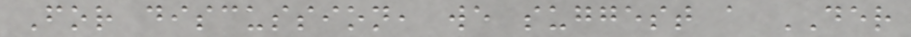For discussion, we suggest a DER
